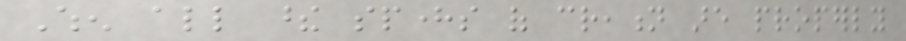When all these spheres of creation are properly
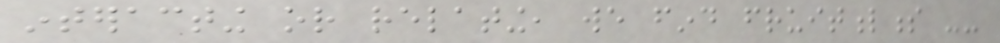interacting or relating, we find fruitfulness --
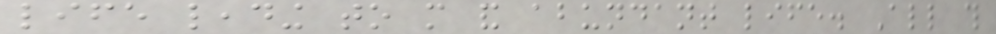life leading to more and abundant life. All this
